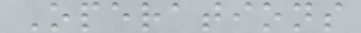Operations
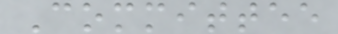Committee
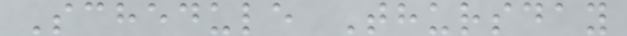Schedule Thursday
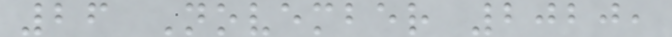26 November 2020,
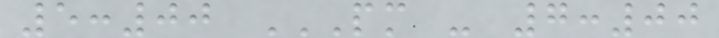5:00 PM - 7:00
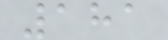181
